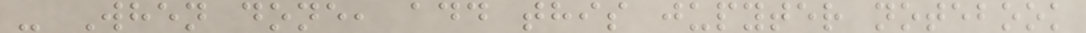- When done, add this jupyter notebook
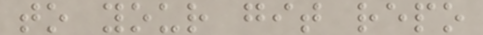to your git repo
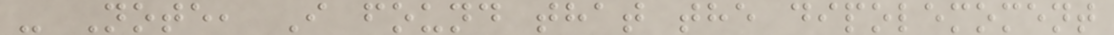- Note, I found that the dipolemoment
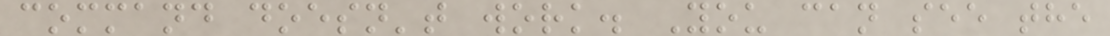command doesn't work. You can see the
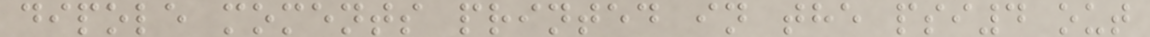dipole moments printed in the psi4 out
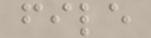file
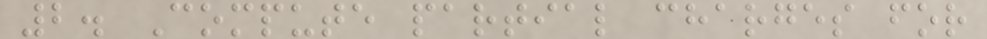2. Compute partial charges for
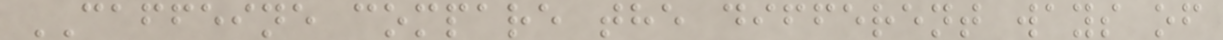CAFFEINE compare the different ways of
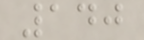140
